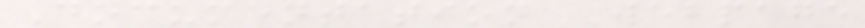Documentation Webpage
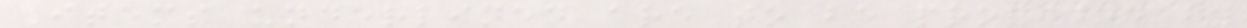Items underlined are to be provided by
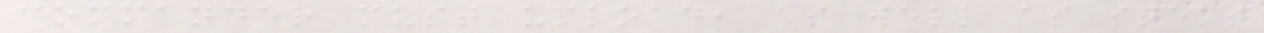commander must upload, as well as items
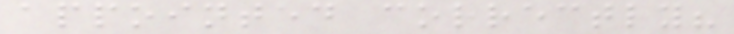appointed correctly?
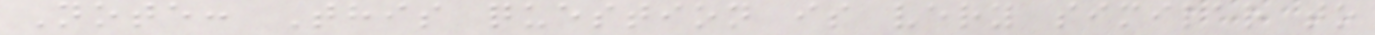Note: This question is very similar to
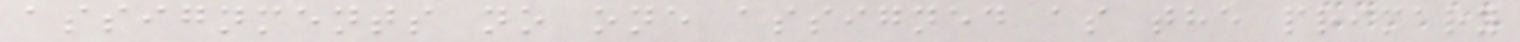assignments no one assigned as the primary
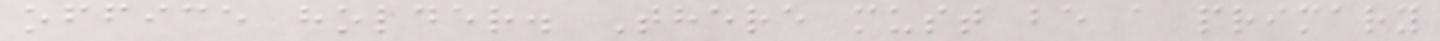office holder. There must be a primary
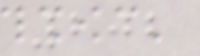202
